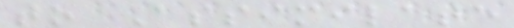to Assimilate
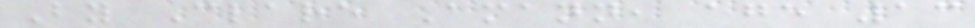By Clare Amann, age 13
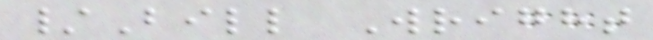/Bill Wright
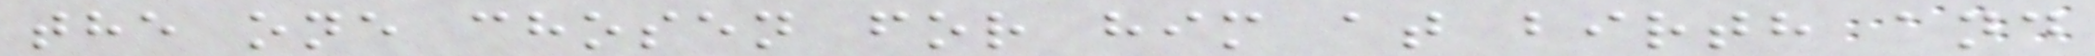the one chosen for him at birth and
